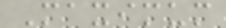Maximum
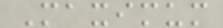Maximum
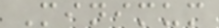Minimum
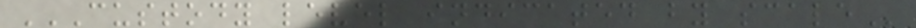CUSTODY LEVEL INDICATED BY SCALE
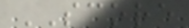SCORE
